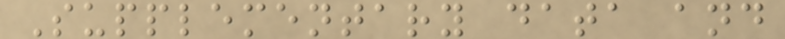Supplementary data and
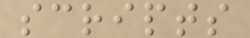scripts
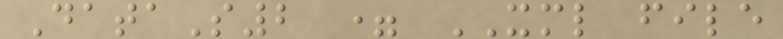DataS2 = XML file
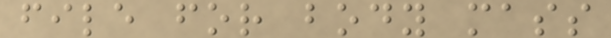file for body mass
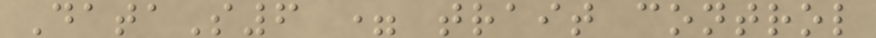DataS6 = trait control
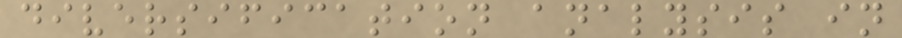diversification analysis in
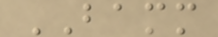BAMM
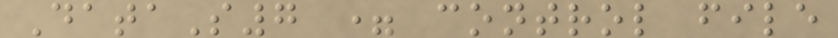DataS7 = control file
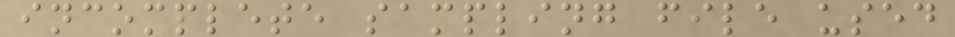incomplete sampling file used
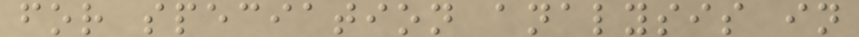for speciation analysis in
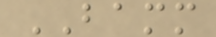BAMM
